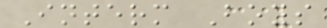Interm Boys
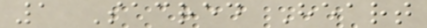1 Sacred Heart
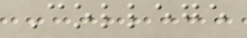College
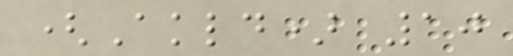(Akld) 10
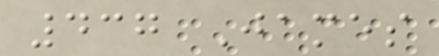437 James
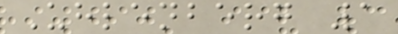Uhlenberg 1
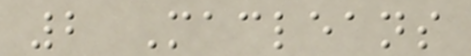2 Macleans
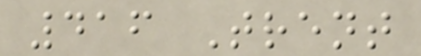416 Trent
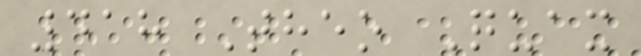418 Theo Quax
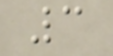3
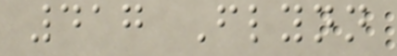417 Flynn
